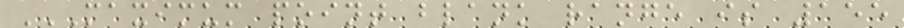MAXIMUM POINT BLANK RANGE IS 155
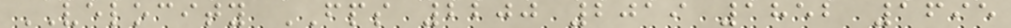VELOCITY FPS 2200 2019 1852 1695
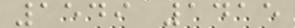1549 1415
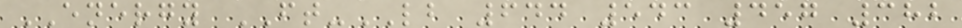ENERGY FT-LB 644 543 457 382
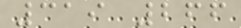319 266
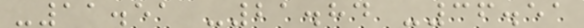-11.51 -21.84 -36.51
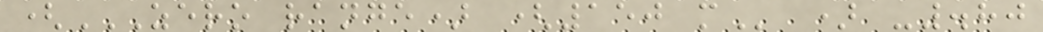(ZERO RANGE) (150 M ) -.80
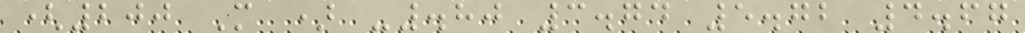(200 M ) -.80 3.74 5.72 4.67
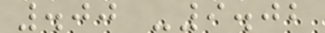.00 -9.02
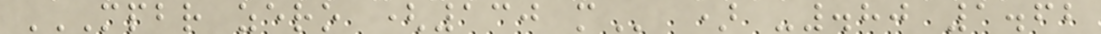MPBR ZERO (130 M ) -.80 1.62
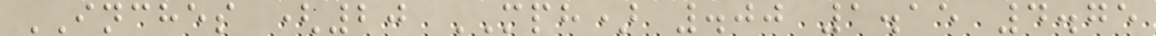INCHES (20 MPH) .00 1.15 4.75
